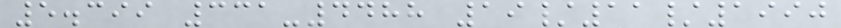5.399 331-4488 19/11/1990
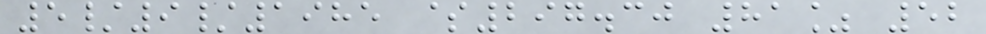5/9/1985 $297.30 81% 52
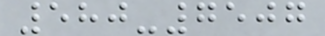580-7507
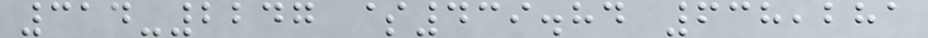314-2247 $439.84 638,281
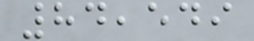84,549
